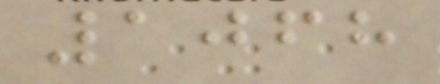1068
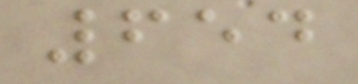654
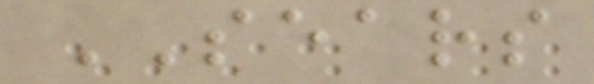SEARS
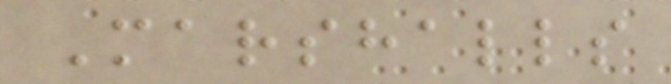Marshalls
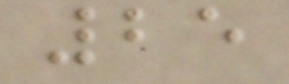25
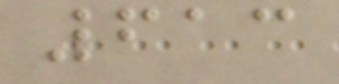613
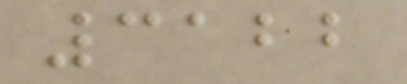3122
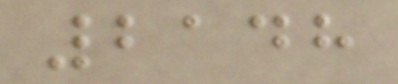2148
